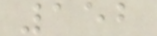152
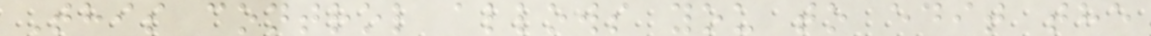This control allows you to edit the
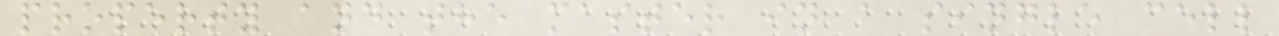property and the master in a single cell
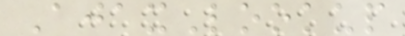AjaxLookup
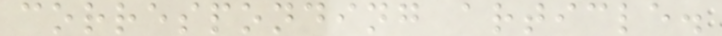corresponding article.
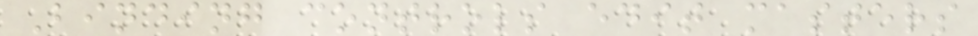Binding controls edit masters
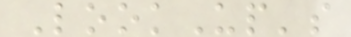LookUp's
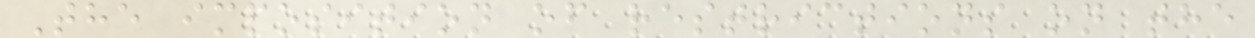The imposition of restrictions on the
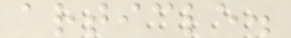article.
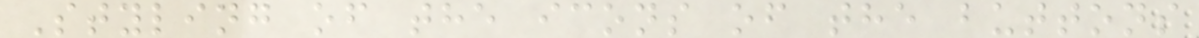Styling of the icons of the buttons
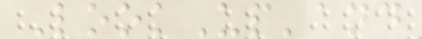LookUp'and
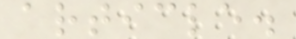article.
